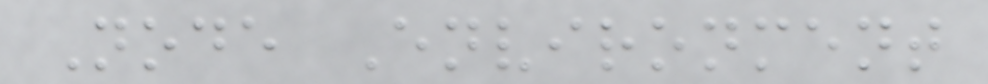Node Environment
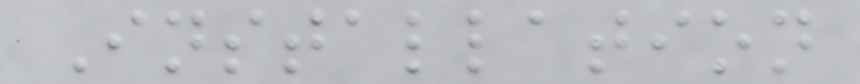Installation
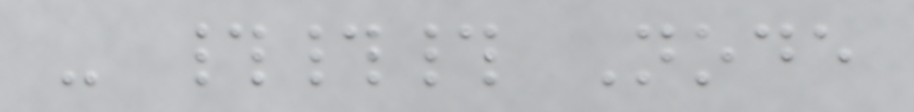- ### Node
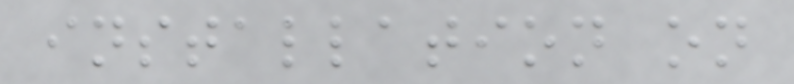installation on
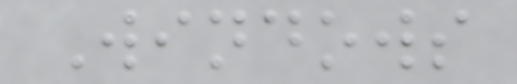Windows
